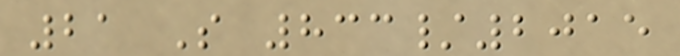21 S 833/2015
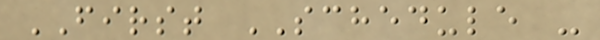FIRST SCHEDULE -
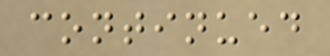continued
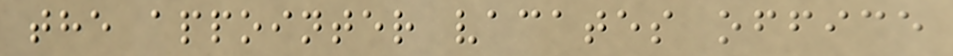the appointer vacates office
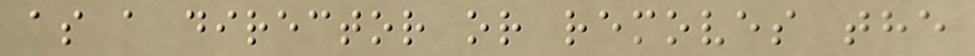as a director or removes the
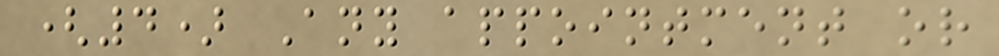(4) Any appointment or
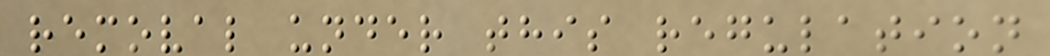removal under this regulation
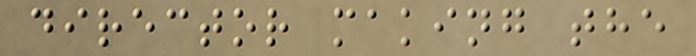director making the
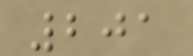201
